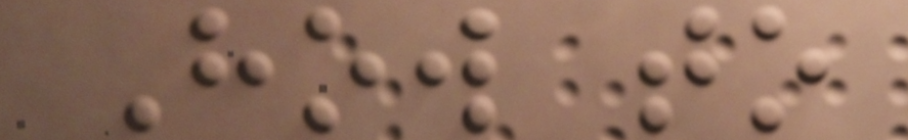How to
